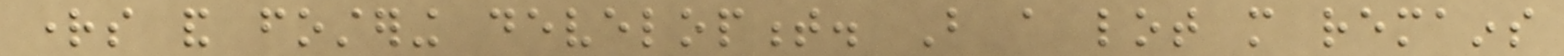rights and fostering development. But a lot more remains
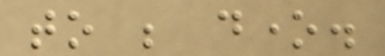to be done.
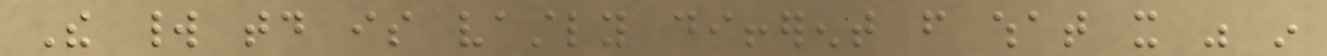The world today is vastly different from what it was in
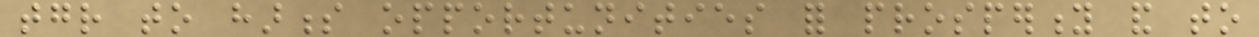together to harness opportunities for prosperity and to
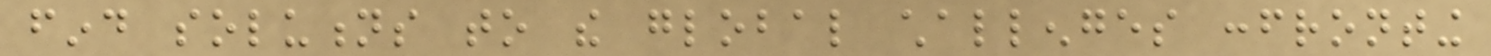find solutions to the global challenges confronting
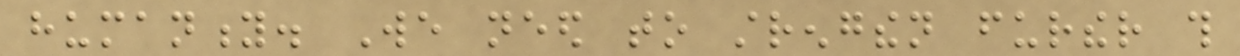humanity. We need to strengthen further this
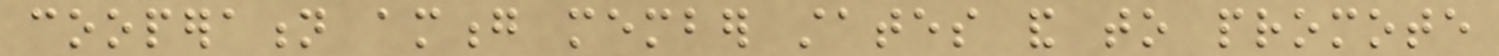cooperation among member states and to promote
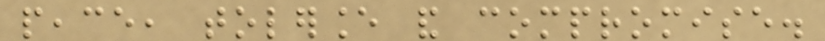peace, tolerance and compromise.
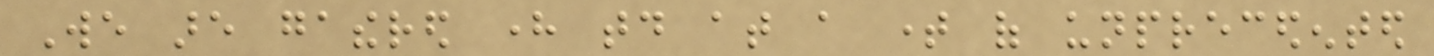We are gathered here today at a time of unprecedented
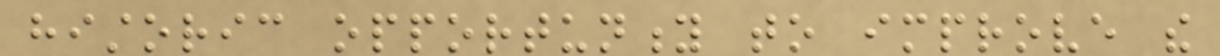historic opportunity to improve the
